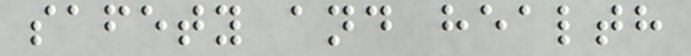safety and health
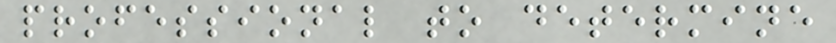professional to determine
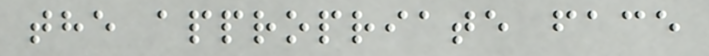the appropriate face
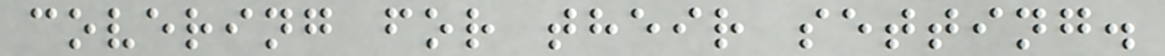covering for their setting.
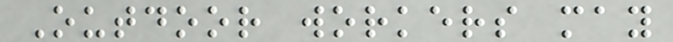Outdoor workers may
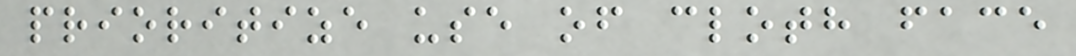prioritize use of cloth face
